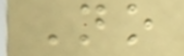No
